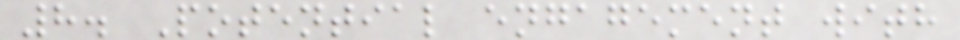8. Potential engagement with
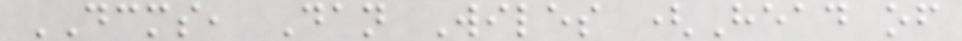DCMS, Dan Wiles (Head of
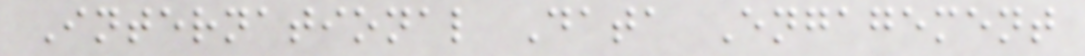International Data Engagement
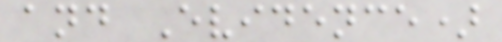and Evidence)
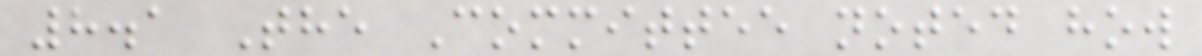8.1 The Committee noted how
